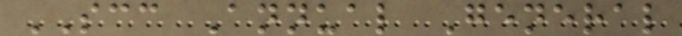SCC Annual General
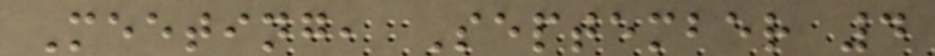Meeting, September 4
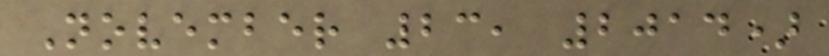November 23, 2014)
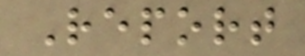Report
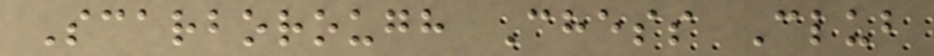Scarborough Chess Club
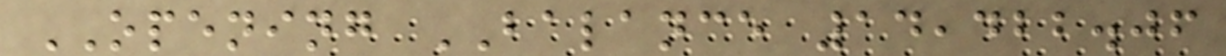OPENING BALANCE 14,422.06
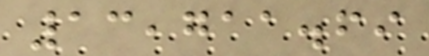13,711.69
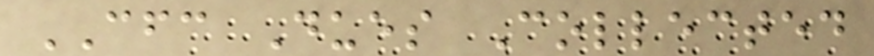CFC Dues Collected
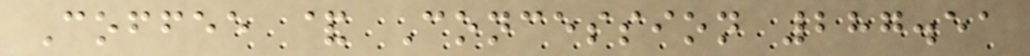Coffee & Concession 287.51
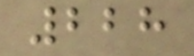228
